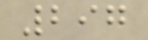297
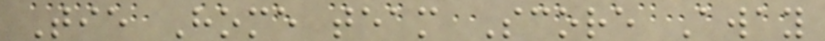Tie Home team Score Away
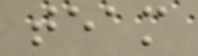team
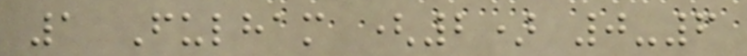1 Fulham (2) 0-6
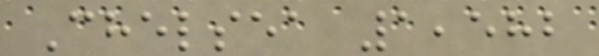Chelsea 1,582
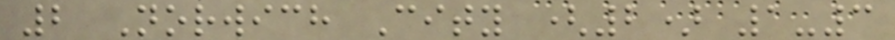2 Norwich City (2) 1-3
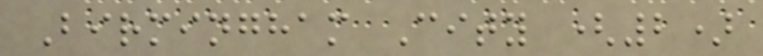Birmingham City (2)
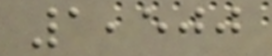1,500
